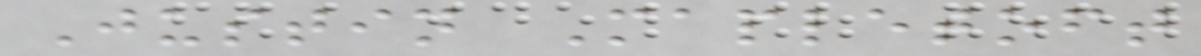Justin Mapletoft
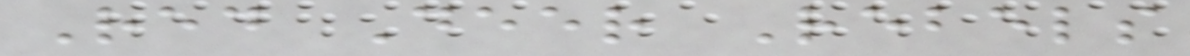Red Deer Rebels
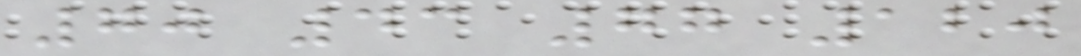70 43 77 120
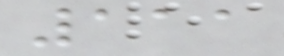111
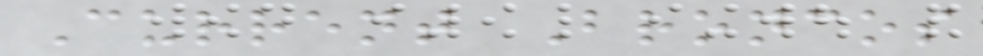Current Broncos
